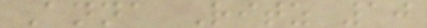Anna Ritz 10
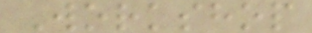Workshop
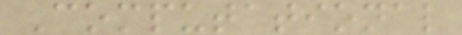Computational
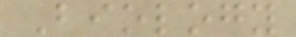Biology
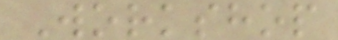Workshop
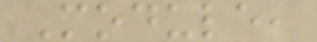Module,
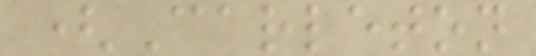(Carleton
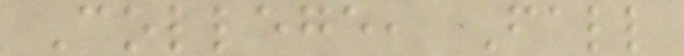College, Fall
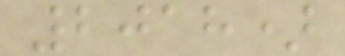2018)
